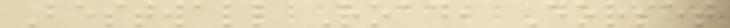Bestwall Road, Dorset
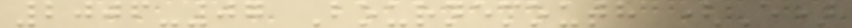2006-07 Bournemouth (E)
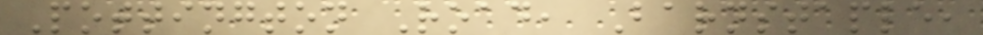Pottington Road, Barnstaple,
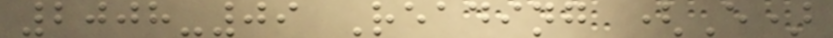2008-09 Reading (E)
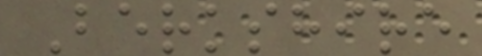Berkshire
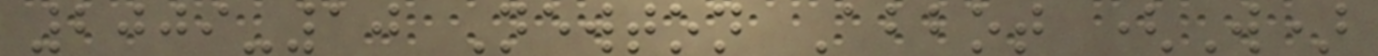2009-10 Newton Abbot (W)
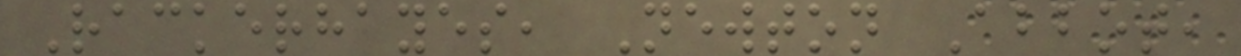Rackerhayes, Newton Abbot,
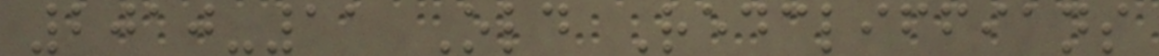2010-11 Old Redcliffians
